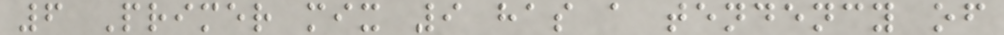6 Primer mix 9 has a tendency of
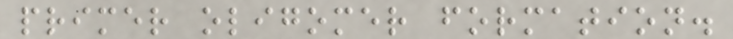primer oligomer formation.
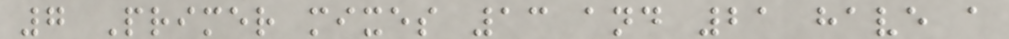7 Primer mixes 13 and 21 have a
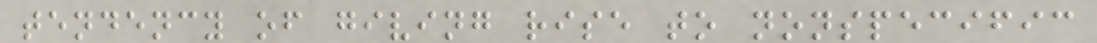tendency of giving rise to nonspecific
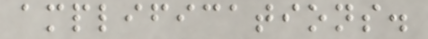amplifications.
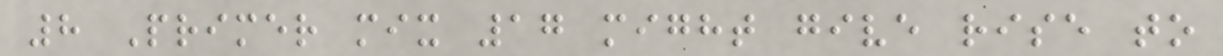8 Primer mix 17 might give rise to
